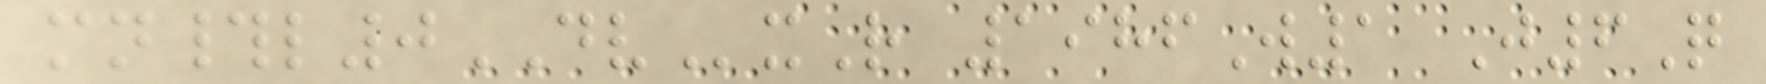mn#l0DVxR 1986W1 J6Q
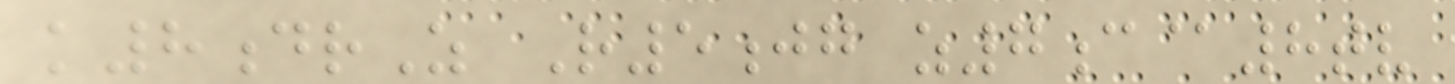k8drZ R5jg z7c@8tv
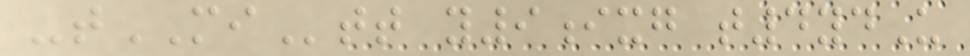-tMItt y9ixg t4ydU
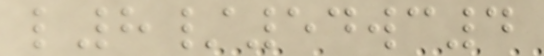l8/54wc4
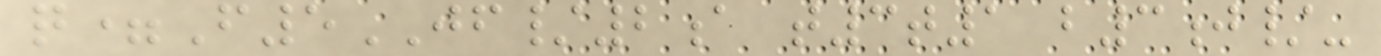q=F5JF/2a t3t1 b3j/-
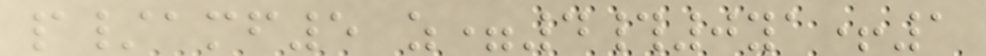p/amf5 z=4#0ya+1
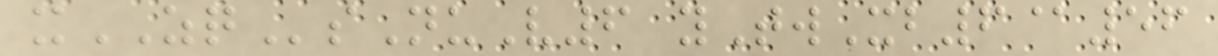xZQsNuV6 yTwXb6@56
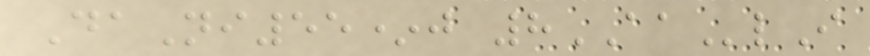DaNi55*j 8AAlI
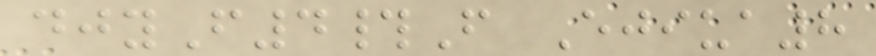djyF4#F Ejiua8
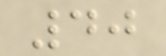40
